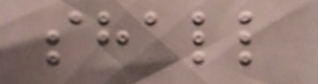shall
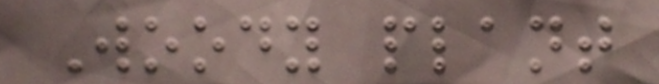Woody plant
